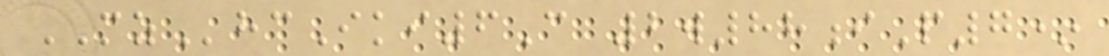MZhcIki6C 2w88iP7*
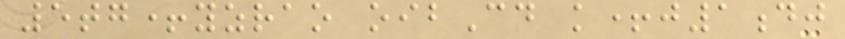5tg+yzrao oibCd k+j1dj
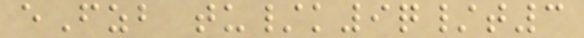eFzb tu/k9q/t3
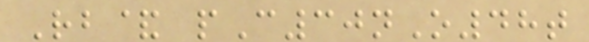Rb& pC30nO48t
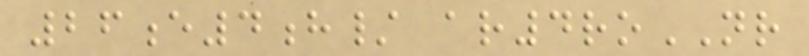26e4h/ ar4roNR
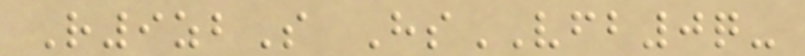R9zbS HsVFB0q-
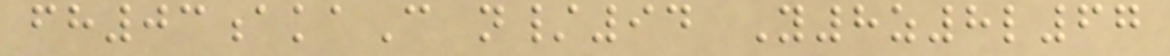fh03akaC n/94 Y8z8l67
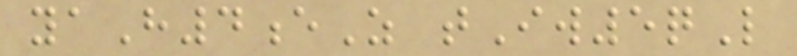yaH4eZ tIw5qL
